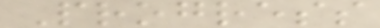Progress
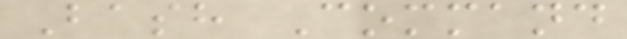Bash Command
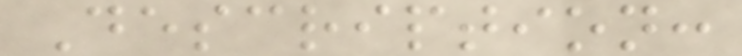Description:
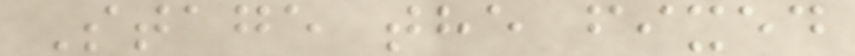Stage the fixed
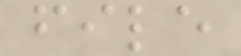file
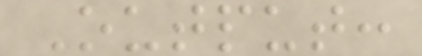Output:
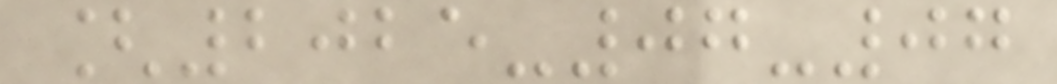[2025-07-07
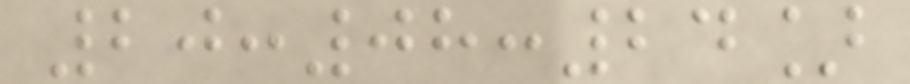20:08:24]
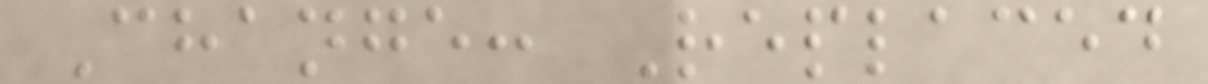Change: Replaced
